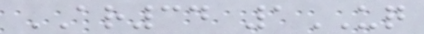AR34 1UQ
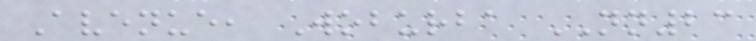Avenue, Woburba NN23
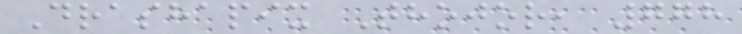Drashapix Thojor, 778
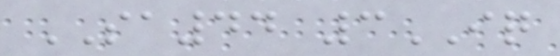SA44 3IQ
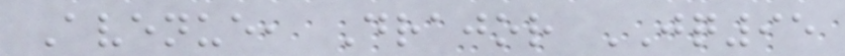Avenue, Drajor JQ95
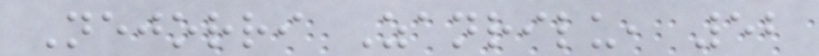Nejorri Zanrilu, 52
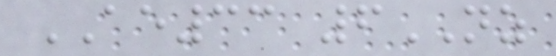AE33 6NZ
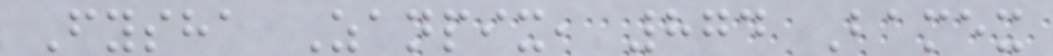Fysha Zanpix, 874 Bamex
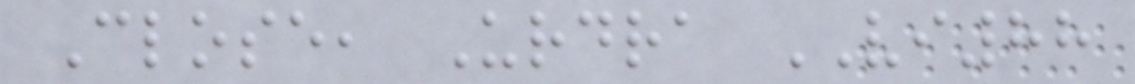Close, Urdra VI88
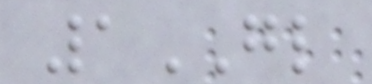1GL
